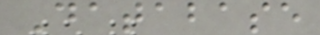Database
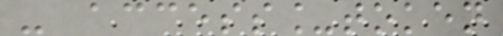- access_token
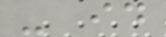- id
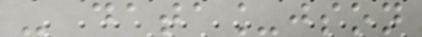- data_json
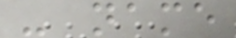- name
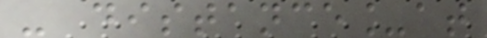- distance_at
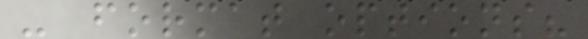- format options?
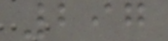297
